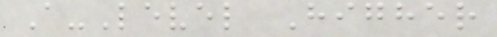A-Level Higher
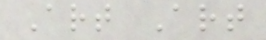Art Art
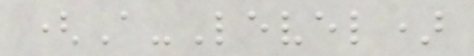(A-Level)
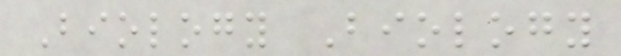Biology Biology
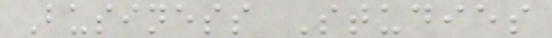Business Studies
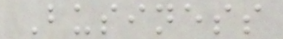Business
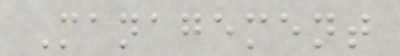Management
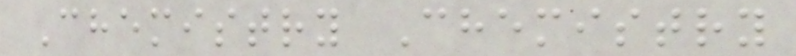Chemistry Chemistry
